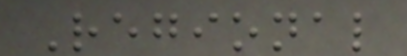Regional
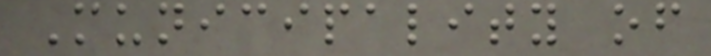Municipality of
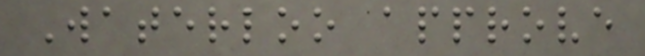Waterloo approve
